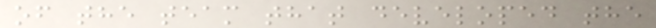of the team that developed the
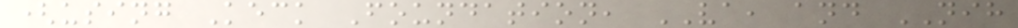(using Keck Foundation, VA, and NIH
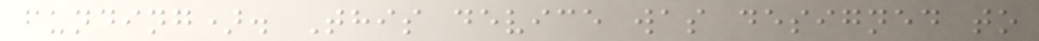funding). This device was designed to
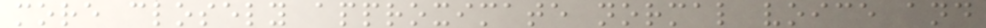more closely approximate normal voice and
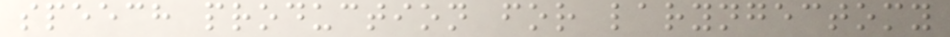speech production for laryngectomy
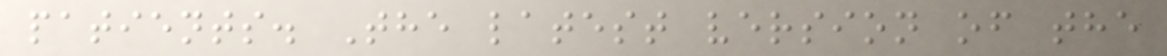patients. The latest version of the
